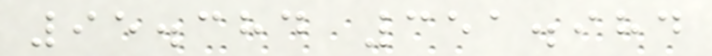95.384 351.984
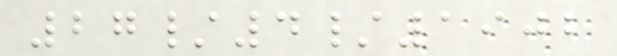27/4/1902
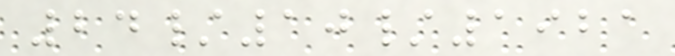24/10/1921
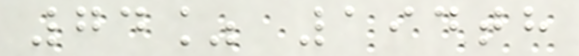74% 194th
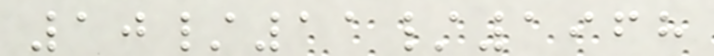10/11/1968
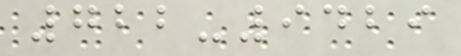722-9429
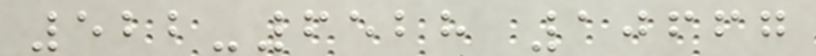522-6528 10667
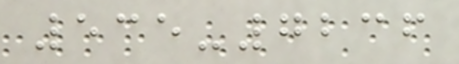535-7236
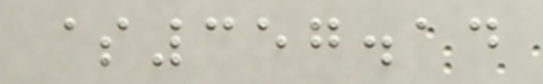$357.14
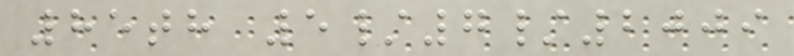85th 5/7/2009
